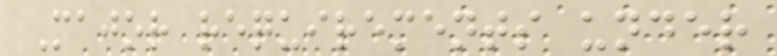Major requirements under
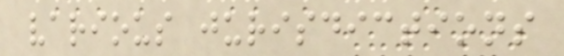various jurisdictions
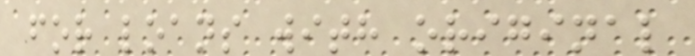for loans with original
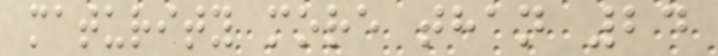maturity more than 24
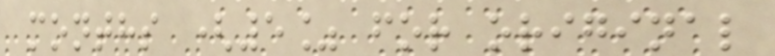months (5% for original
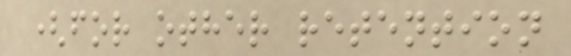(for other retention
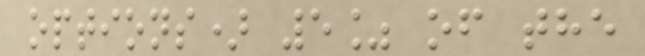options) 5% of the
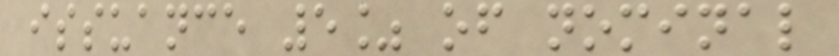issuance 5% of nominal
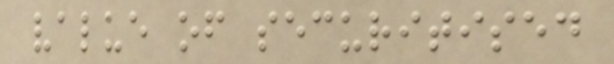value of securitised
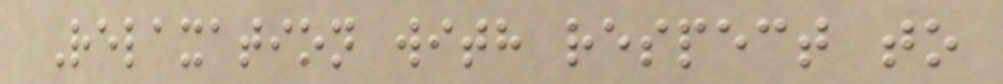Relaxation with respect to
